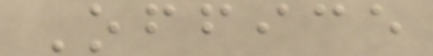Office
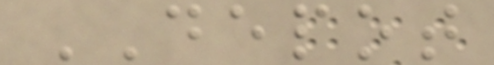DEPOT
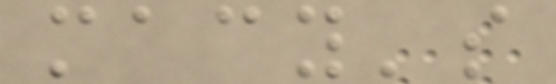macy's
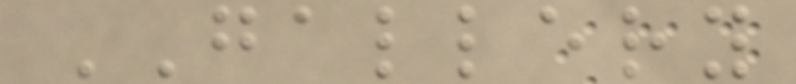GALLERY
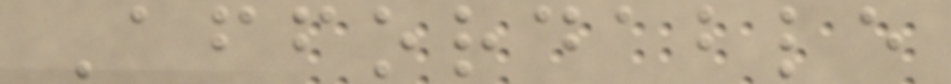Affordable
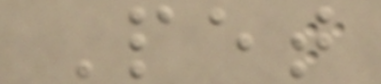Pet
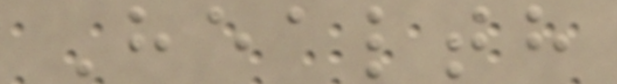Health
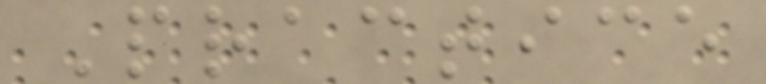Practice
